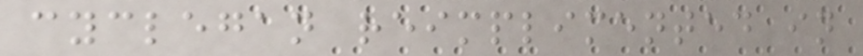cyclegan reimplimented in
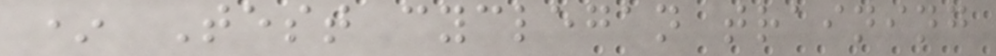* Test cyclegan training
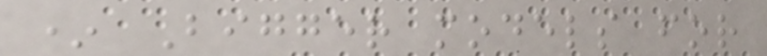* Bigger models for
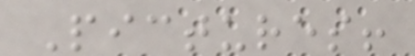Pictures!
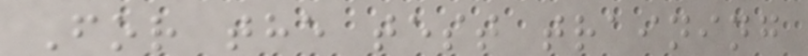For the test training
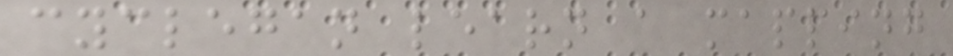cyclegan learn a mapping
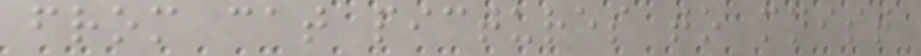from cat pictures to mnist
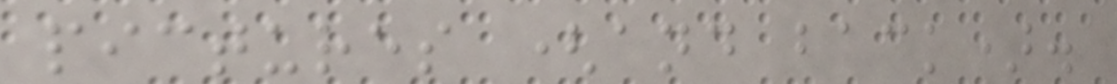pictures (and back).
